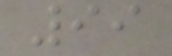99
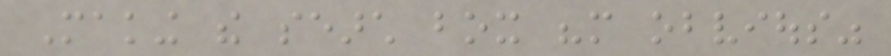Making the search box "more obvious"
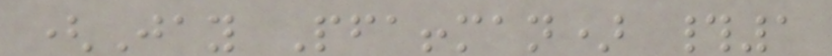(Jay Pfaffman) #1
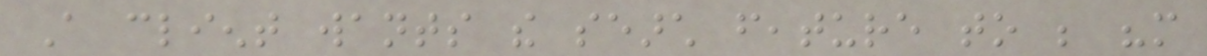A client wants the search feature to be "more
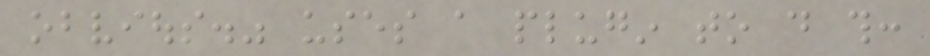obvious." uses a plugin to do this:
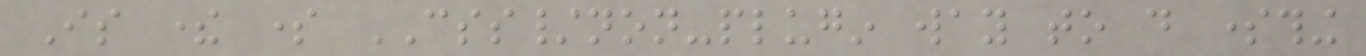Is there some CSS/non-plugin way to do something
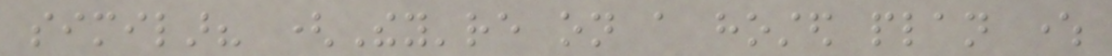similar? (They're on a hosted plan where
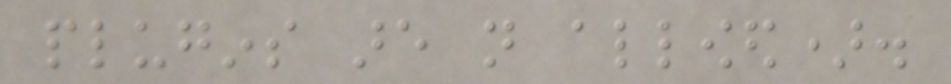plugins are not allowed).
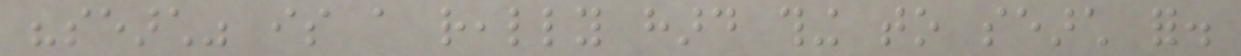"search" is a really hard thing to search for.
